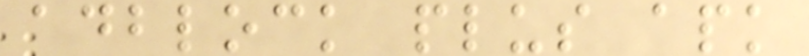adblock plus apk
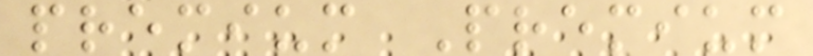premium Premium
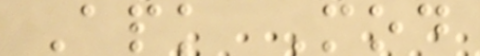Apk Mod
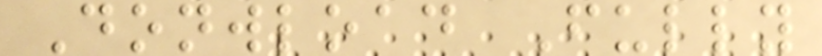Donwload Fully
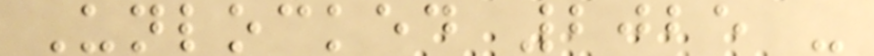Unlocked 2025 -
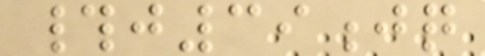#j39jq
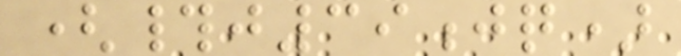(#j39jq)
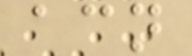acn
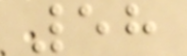58
